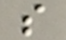s
